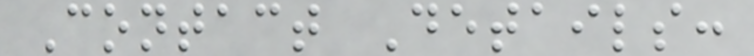Contact Details:
